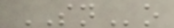SNo
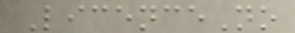LicenceNo
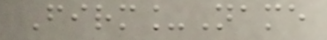Firm_Name
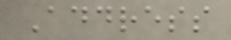Address
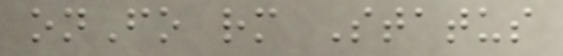onFo rm Status
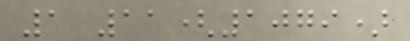1 11(1079)
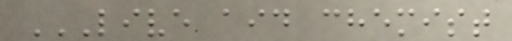LIVE AID CHEMIST
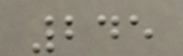245
